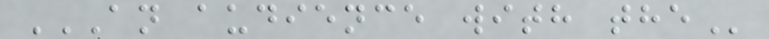AN AUDIENCE WITH THE
